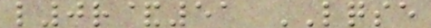l0r&51 LQSE
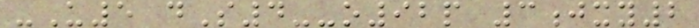-U5 dS4--o92p 3jxy2
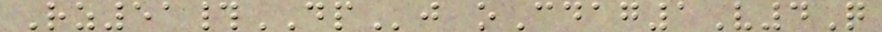Rz51#DPj oCdag1V4Q
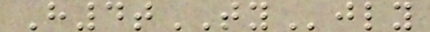H4tTYjly
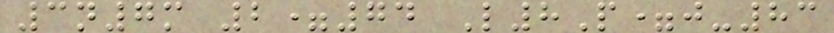3n7m 2=74 L8P=j-83
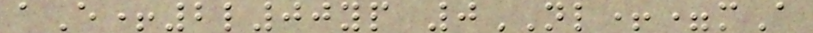aE+2l00yp 0NL+=mA
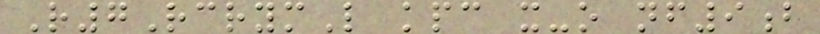R7RcrymL kpc x-o nf9b
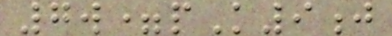7w=pK9j
